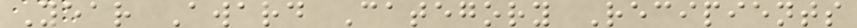Year Award Category Recipients
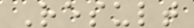Result
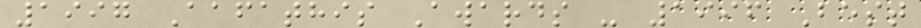1997 Aafathis Awards - 1996 Best
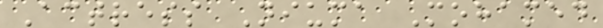Actress Niuma Mohamed
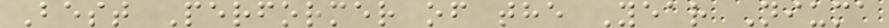Best Performer of the Year Niuma
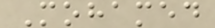Mohamed
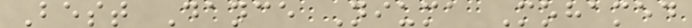Best Dance Niuma Mohamed
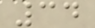34
